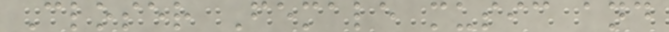Closer Female music and
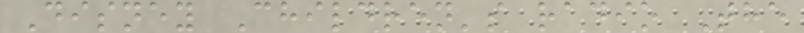Disney Children's radio The
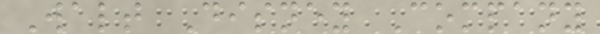Walt Disney Company
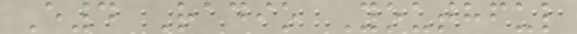E4 Radio Youthful
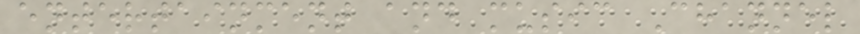entertainment and music Channel
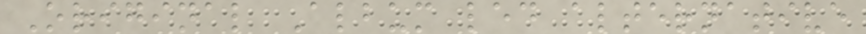Original Album led alternative
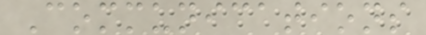Communications
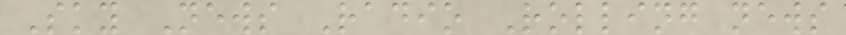Sky News Radio Rolling news
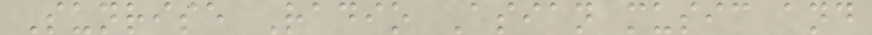Sunrise Radio Asian music and
